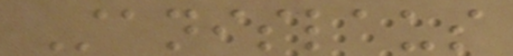Stanislaus
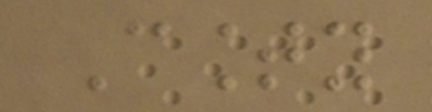County
